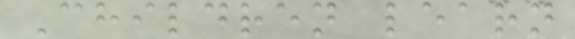Children learn
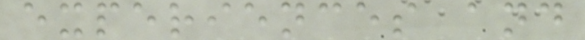experiences and
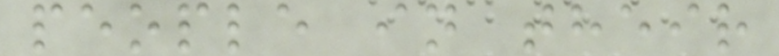people in their
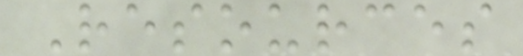Resources
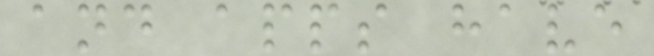and apps have
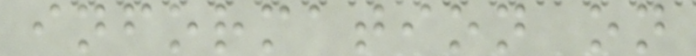information on
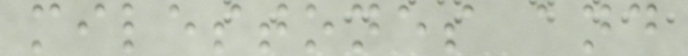milestones and
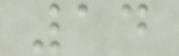14
